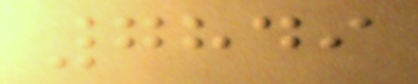7849
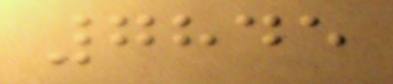7845
